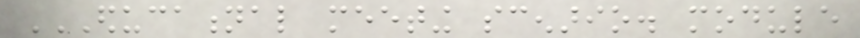EDUCATIONAL MEETING SCENARIO. MODULE
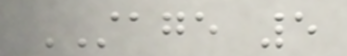STAGE 5
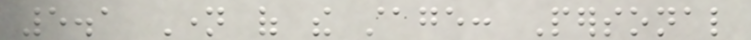5.1 Name of the stage: Personal
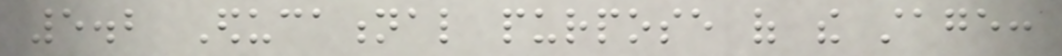5.2 Educational purpose of the stage:
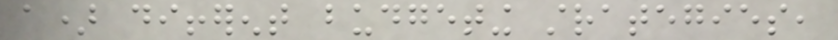a) different budgeting strategies,
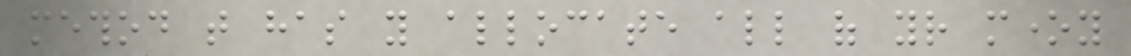method that has you allocate all of your money
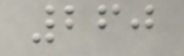260
